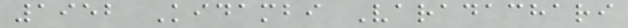1952 Kidambi Varadachari
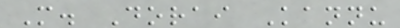M. Dorai Kannu
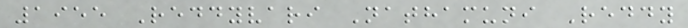1955 Reddyvari Nathamuni Reddy
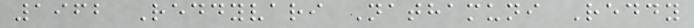1962 Reddyvari Nathamuni Reddy
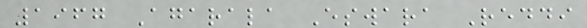1967 Agarala Eswara Reddi
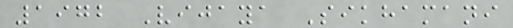1972 Vijaya Sikhamani
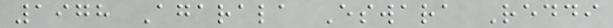1978 Agarala Eswara Reddi
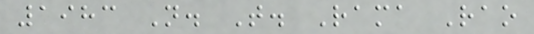1983 N. T. Rama Rao
